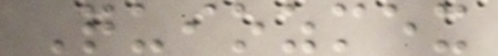Quiozmex
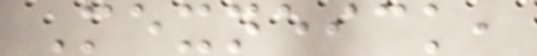Mexneick,
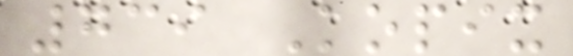739 Kopix
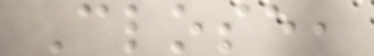Close,
